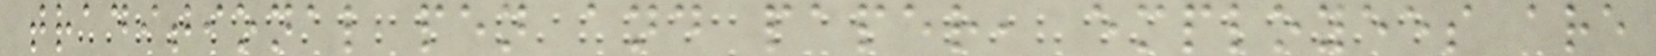traditional pen and paper, employees are
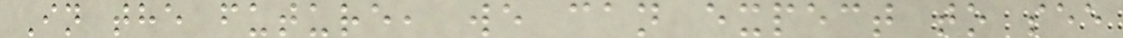In the future, we can expect to see
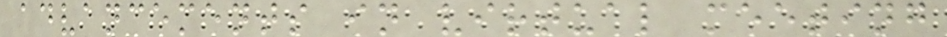advancements in virtual meeting
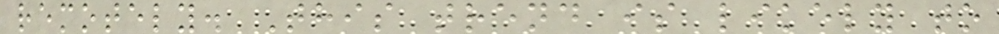remotely. This trend is likely to
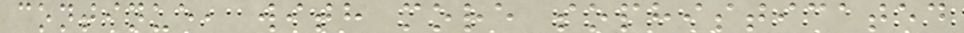continue, with more sophisticated
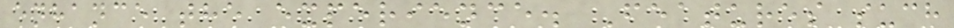enhance the experience. Features such
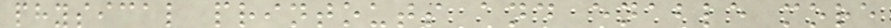physical printouts and enable more
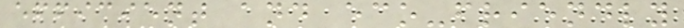efficient and eco-friendly
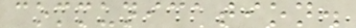communication.
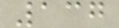137
